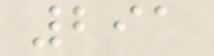291
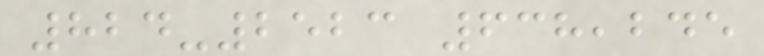824-2523 638,245
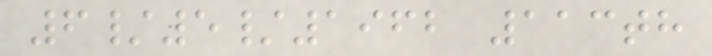6/5/1962 113th
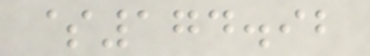$174.92
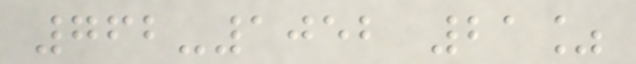762-1052 21%
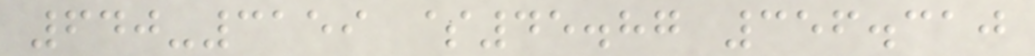640-3159 $45.87 356.310
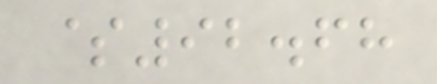$92.68
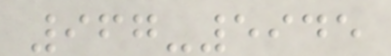967-5945
